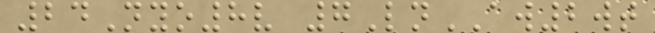24Nyo8v 7LnAW2wt
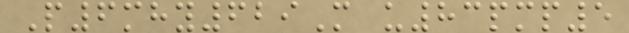P6mhy629M u83pmp5
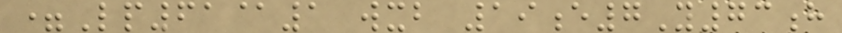=Lp61@1 wxb 19e7Y73h
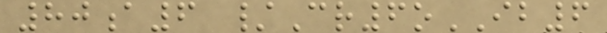80a6 /Cr6oIB6
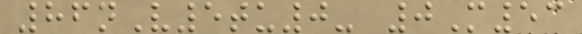86nV5tu0- 0M53
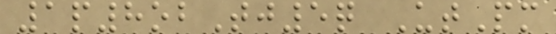1p8obTj5q UtPm
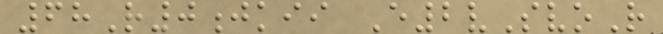68R0jkii E2vSvoR
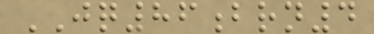JQ86brn4
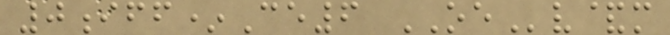0iff*Ce6 OEv&m
